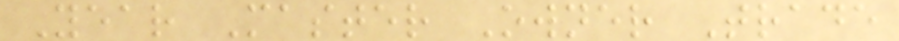Year Master Owner Trade
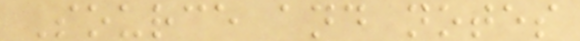Source and notes
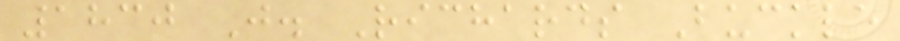1830 J. Richards Buckle
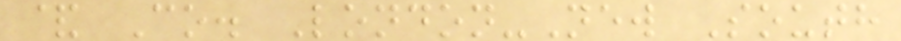& Co. London-New South
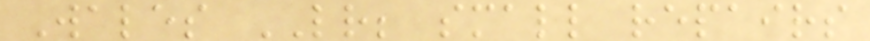Wales LR; small repairs
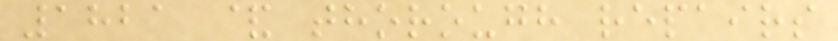1821 & thorough repairs
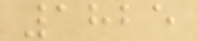1825
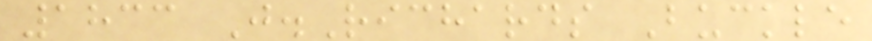1833 J.Richards Buckle
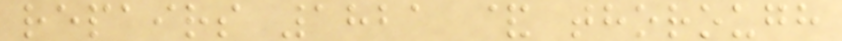repairs 1821 & thorough
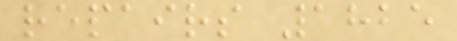repairs 1825
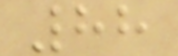88
